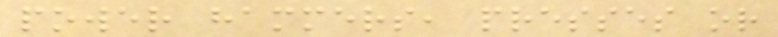power hammers, presses or
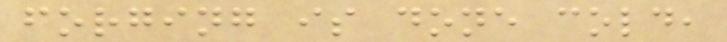forging is done cold,
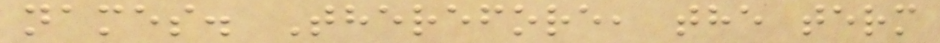names. Therefore, the term
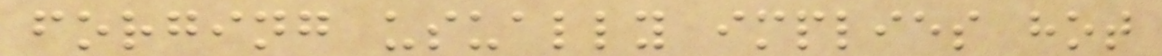forging usually implies hot
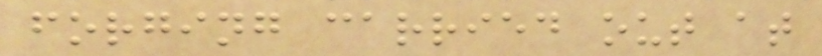forging carried out at
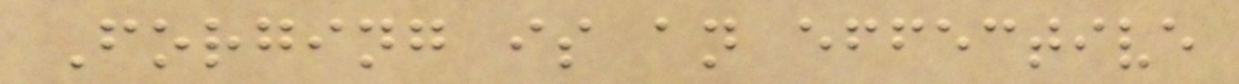Forging is an effective
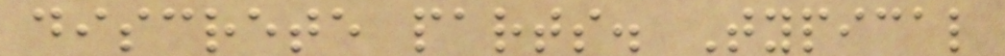discrete parts. Typical
